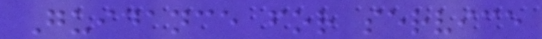Guidance for service
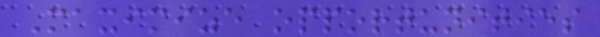Maximize opportunities
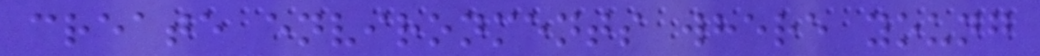create environments where young
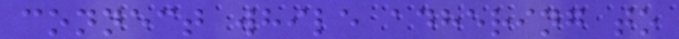connect while adhering to
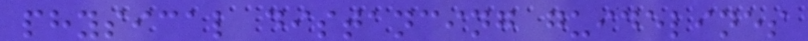physical distancing guidelines
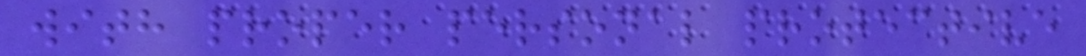with proper personal protective
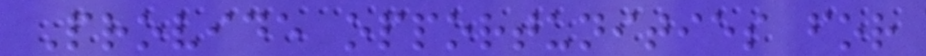Provide opportunities for
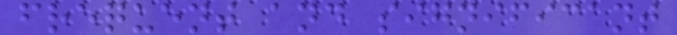frequent and significant
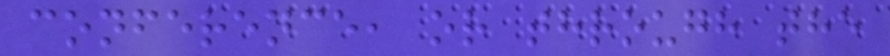conference, or through the
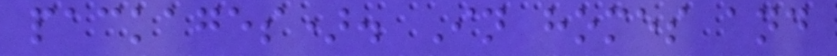packages). In homes and
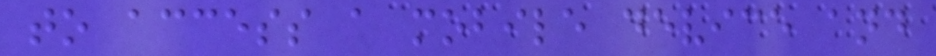to access a mobile device and
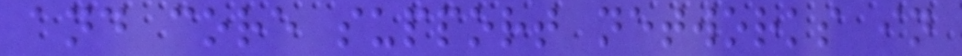and core support networks in
